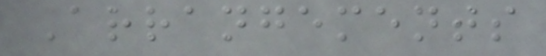Arrangements
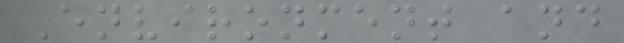Environment and
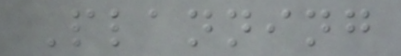Planning
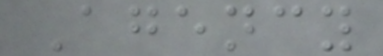Agency
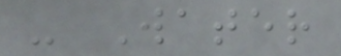- Water
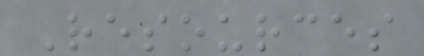Resources
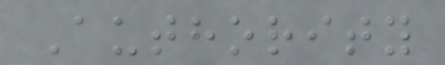Authority
